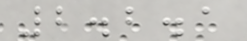2.2.1
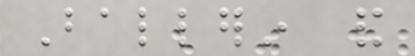Ballerin and
